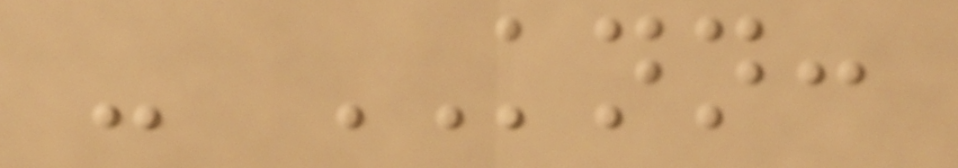- KNN:
